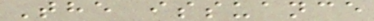The issuance
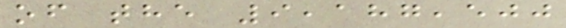of the 9,187,500
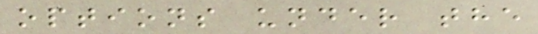options under the
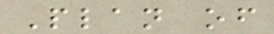Plan of
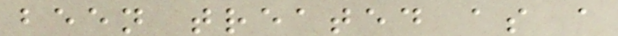been treated as a
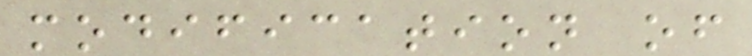modification of
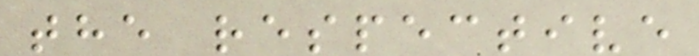the respective
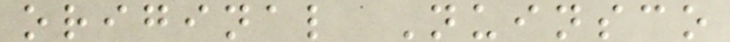original Nuinsco
